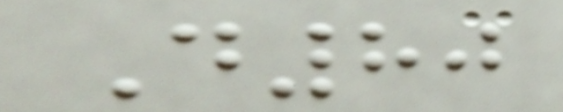D80
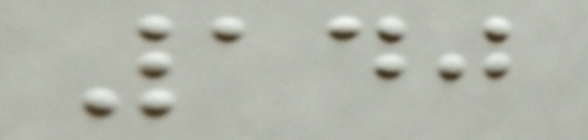140
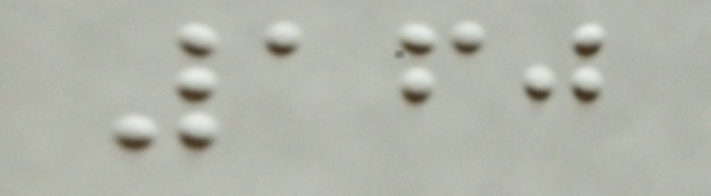160
